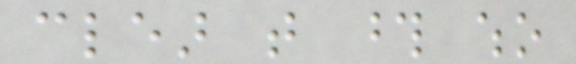clear that those who
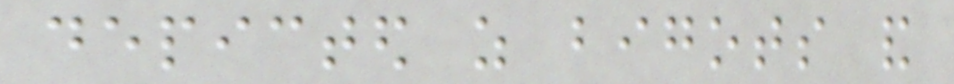depicted as bigots and
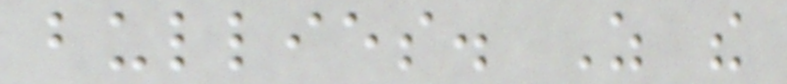bullies. As the
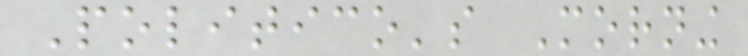Politico's Morning
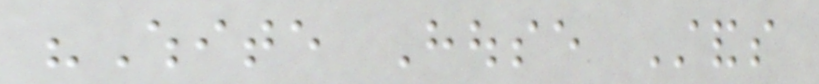"White House Stands
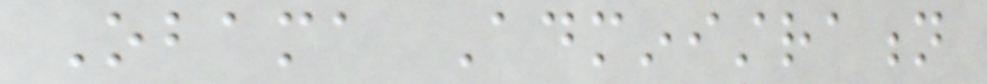Obama Administration
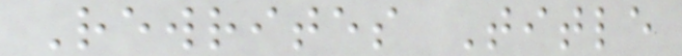Rewrites Title
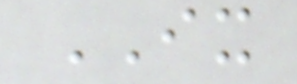IX
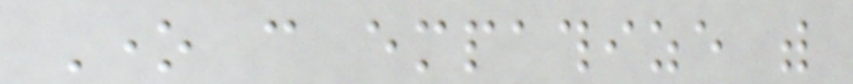One can empathize with
